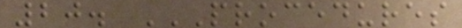20. PROCEDURES
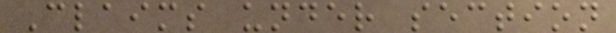Claims under section
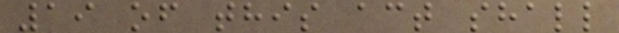19 of this act shall
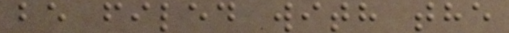be filed with the
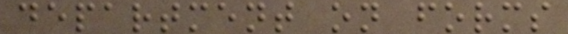department on forms
